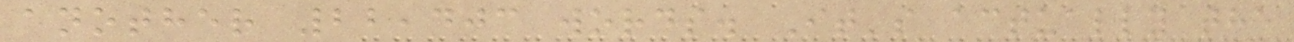another 22,403 words. It's actually the
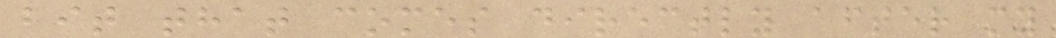bit that comes directly after my
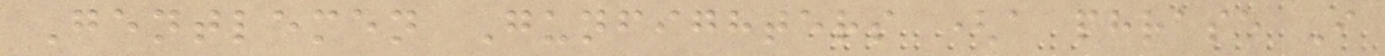Gentlemen Gunfighters (a phrase I
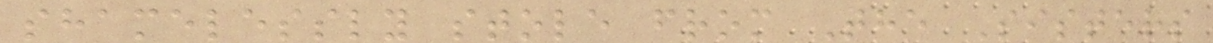shamelessly stole from The Sisters
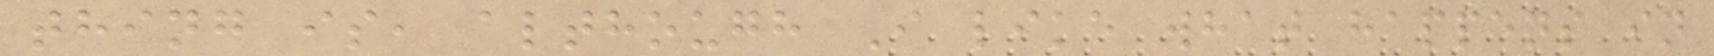thing is, although I like what happens in
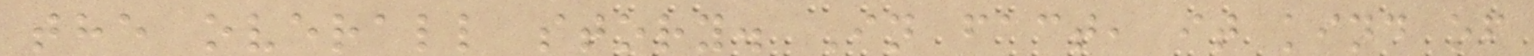the overall story. In fact, it kind of
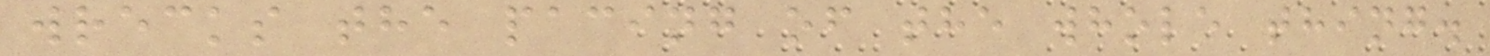wrecks the pacing of the whole thing.
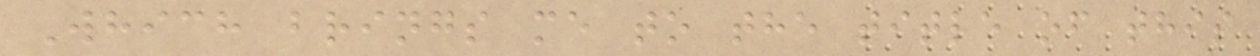Which brings me to the title of this
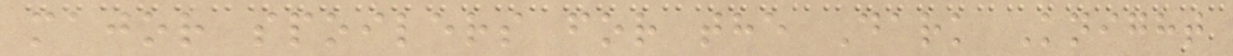major spoilers for the Dark Knight
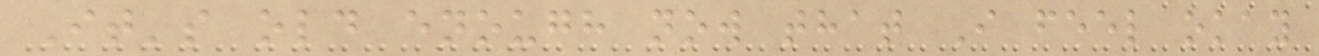It's old enough now that I feel okay
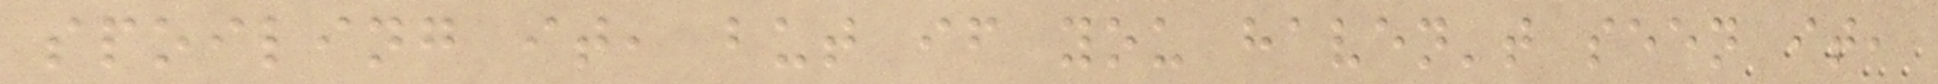spoiling it, but if you haven't seen it,
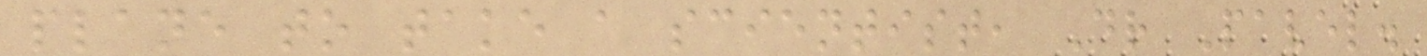plane to take a scientist, Dr Pavel.
